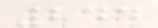244
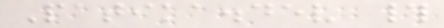Patika.dev #
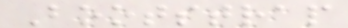Bootstrap
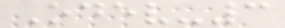Odev-3
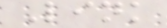Link
